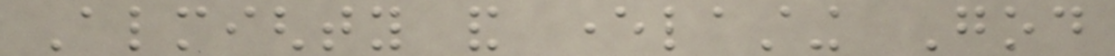Almighty and everlasting God
